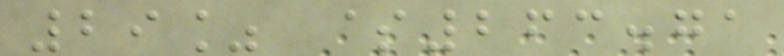29% $263.71
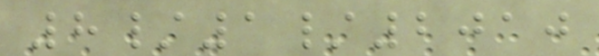8/1/2010
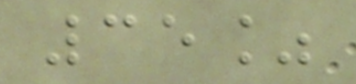35%
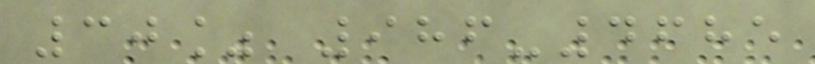30% 986-4685
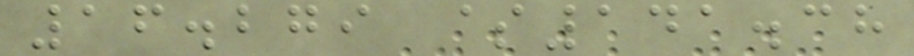16.279 $141.38
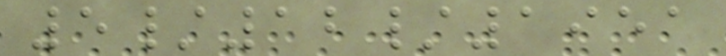5/12/1951
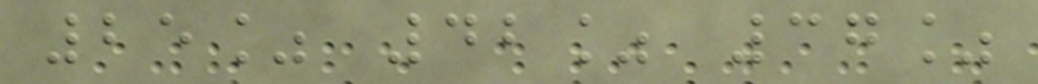25% 42% 37%
